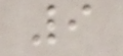9
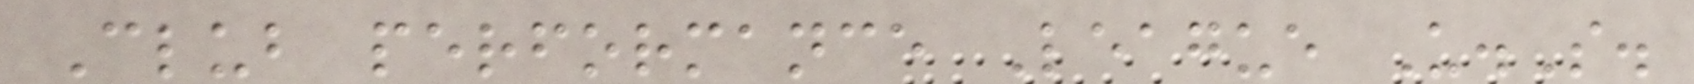Club performance League U.S.
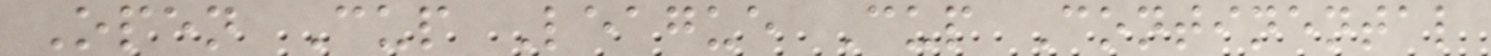Open Cup League Cup Continental
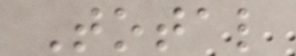Total
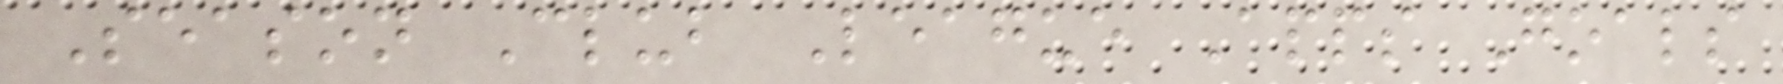Season Club League Apps Goals
